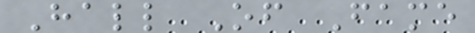Hall Of Fame
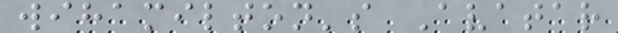wihamilton's Avatar
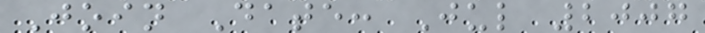Join Date: Jul 2007
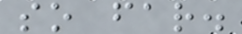so far.
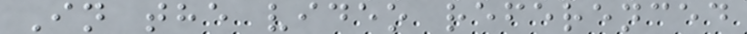In the video referenced
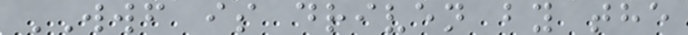WWF is driven by the
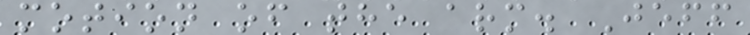motion of the arm. Jeff
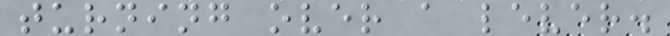turning over a lever.
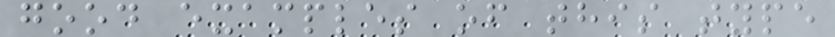good examples of this type
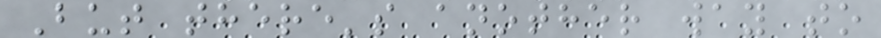But there's another way to
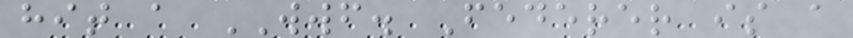hit a WWF. Federer is a
